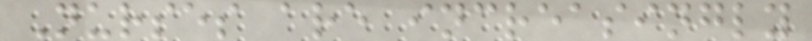Nurses are increasingly
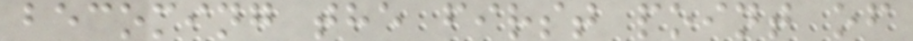becoming the first point of
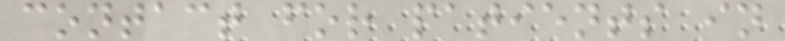contact for patients in
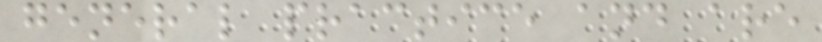general practice and are
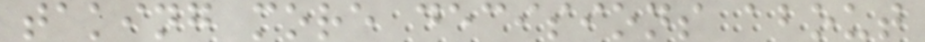taking more decisions about
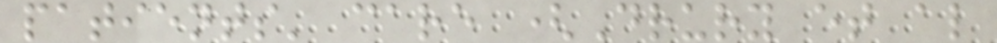patients' care (Drury et al
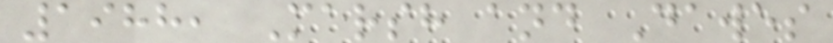1988, Marsh and Dawes
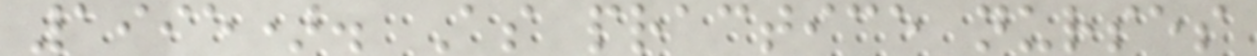1995). As practice nurses
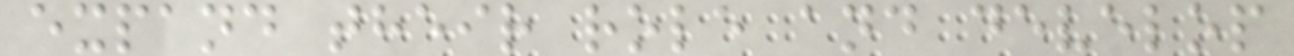expand their role and develop
